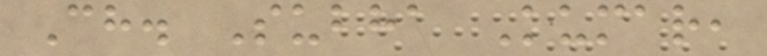Ch. Subha Kumar,
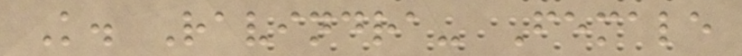K. Ravindra- Female
